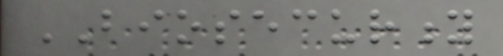BIOSECURITY
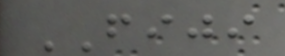FIJI
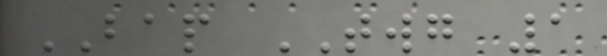BAP TWG 1
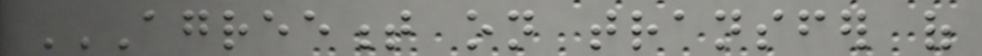AGREEMENT ON TRANSFER OF
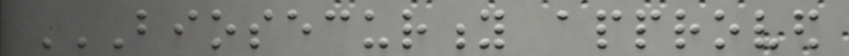BIOSECURITY APPROVED
